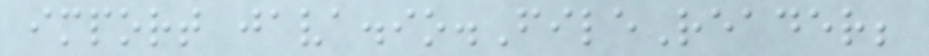import java.io.FileReader;
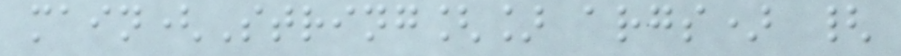main(String[] args) {
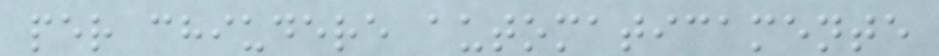per chiudere automaticamente
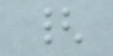{
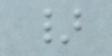}
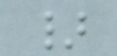}
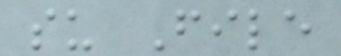su File
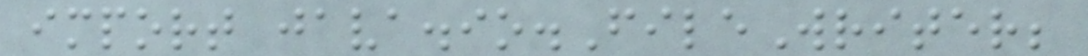import java.io.FileWriter;
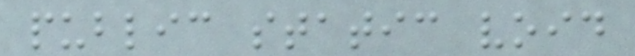public static void
